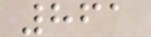861
